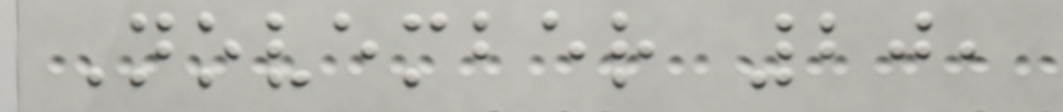November 20,
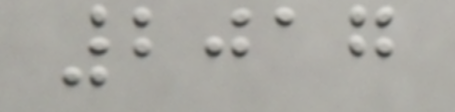2017
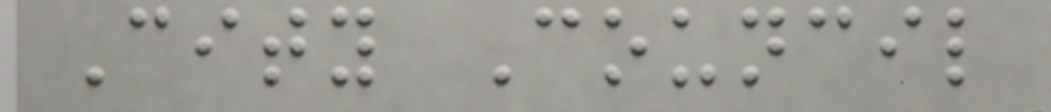City Council
